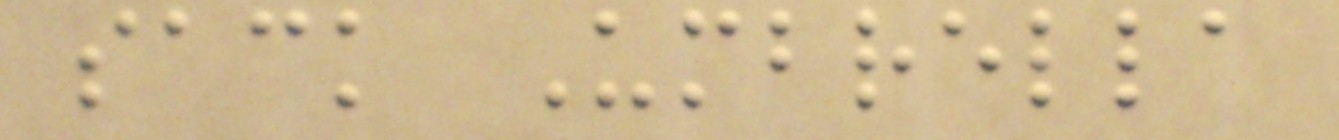sack Umbrella
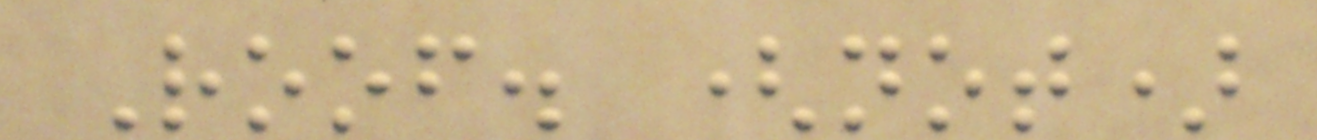Roof. (not)
